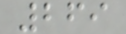269
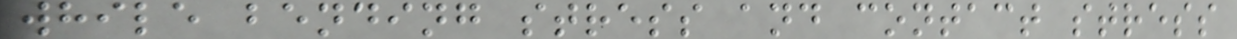while bending stress and contact stress
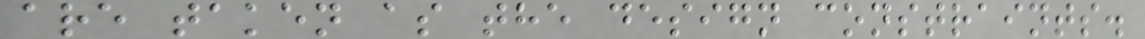are taken as the design constraints.
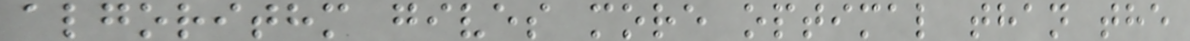algorithm gives more optimal than the
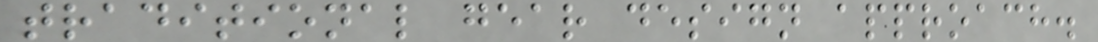traditional gear design approach.
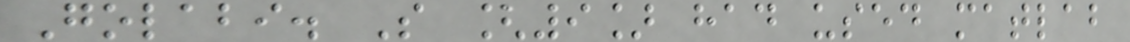Golabi. S [9] had used matlab
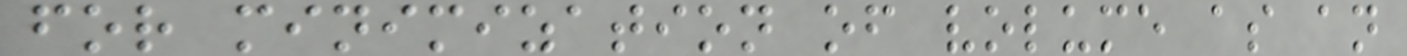for minimization of volume as an
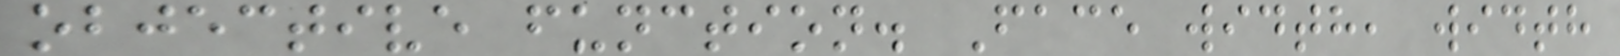objective function. Face width, width
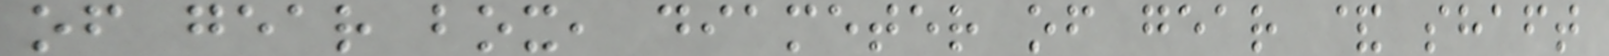of gear box, diameter of gear & shaft
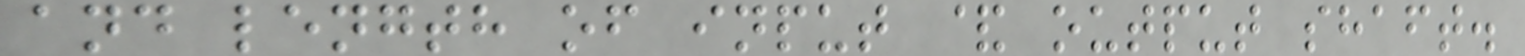and length of input & output shaft.
